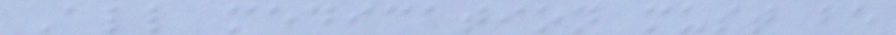All medication must be
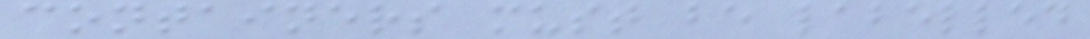containers must be labelled
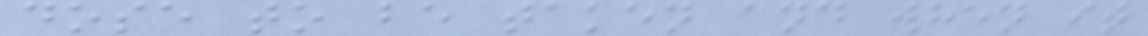dose to be taken and when it
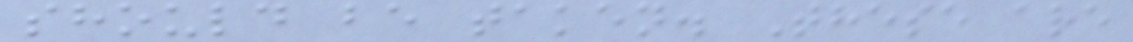should be taken. These are
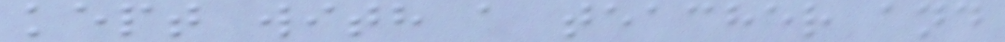kept with a teacher and
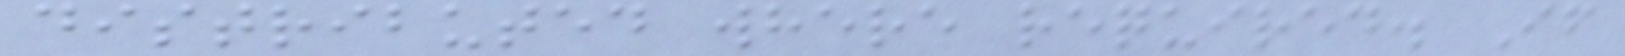distributed where required. If
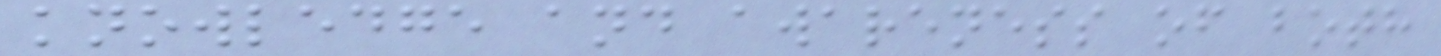knowledge and awareness of both
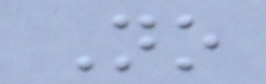No
